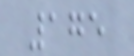175
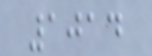1014
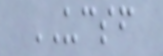UCSF
